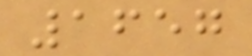1657
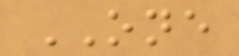ONE
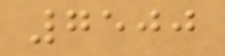7500
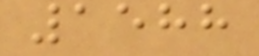1588
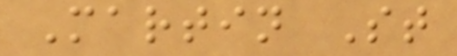Martin St
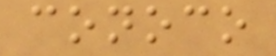conoco
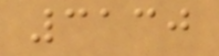3130
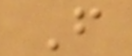F
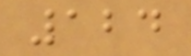124
